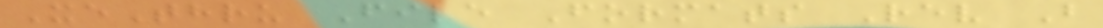XeThru File Formats Rev B
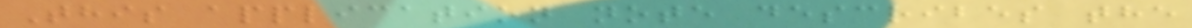This application note describes the
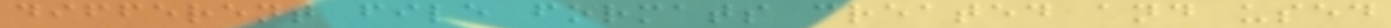different file formats created and used
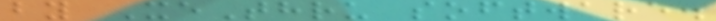by XeThru software.
